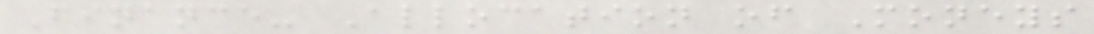Finance- Allocation of Moneys
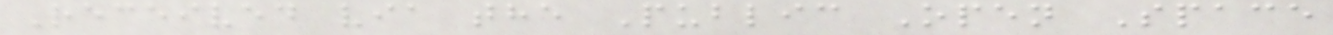Received via the Public Open Space
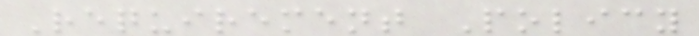Requirement Policy
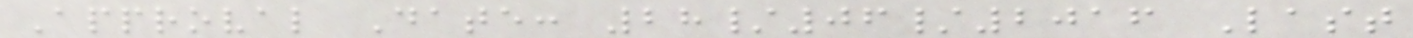Approval Date: 28/06/2016 Last
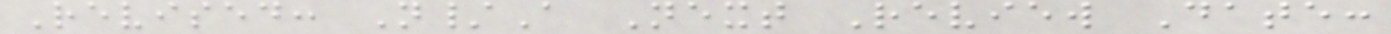Revised: N/A Next Review Date:
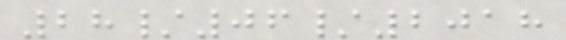28/06/2018
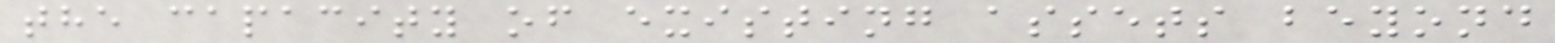the capacity of existing assets beyond
